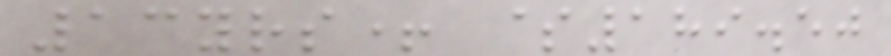13yrs+ $189.50
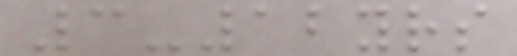3-12yrs
